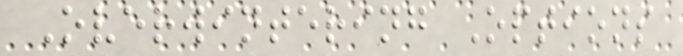Overwintering Options
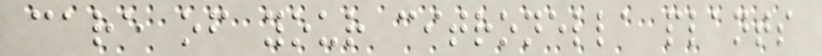care of your citronella plants
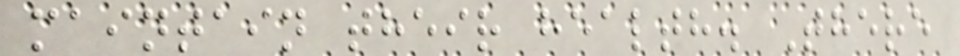maintain their health. There
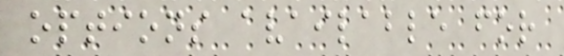options available for
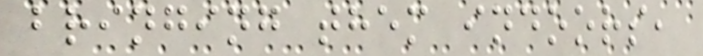bringing them indoors,
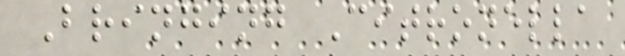Bringing Citronella
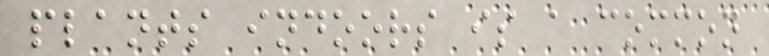plants indoors is a common
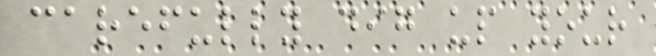carefully dig up your
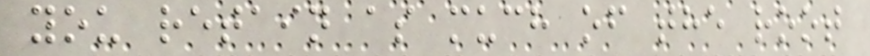you retain as much of the root
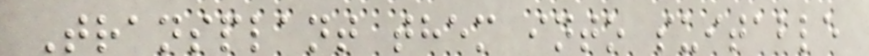Transplant them into suitable
